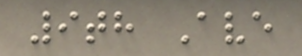9th Ave
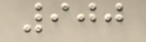900
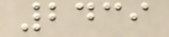2439
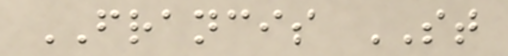FRANCIS ST
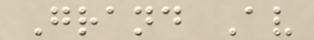Grand Av
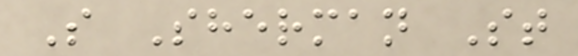S Sherman St
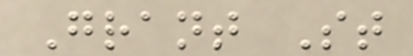Grant St
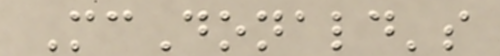McDonald's
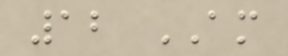12 AM
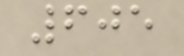605
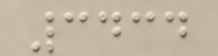3434
